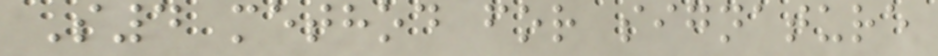S4 method for signature
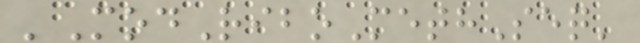'ModRiboMethSeq'
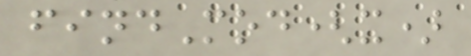findMod(x)
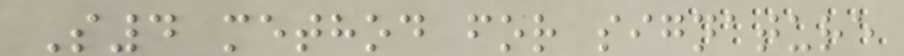S4 method for signature
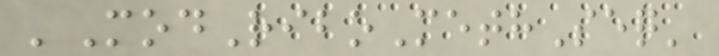'ModRiboMethSeq'
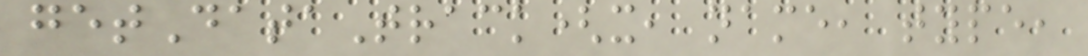getDataTrack(x, name, type,
